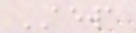AEWA
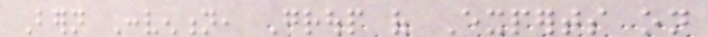Bern Convention, Group of Experts on
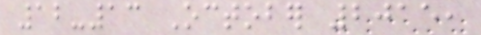12-13 October 2015,
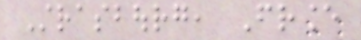Strasbourg, France
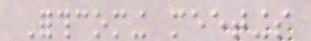Forthcoming meetings
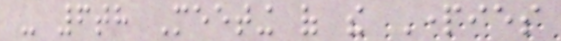- 6th Meeting of the Parties
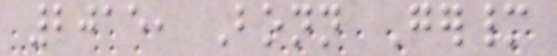2015, Bonn Germany
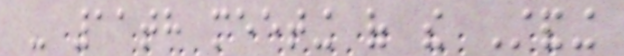- 11th meeting of the Standing
